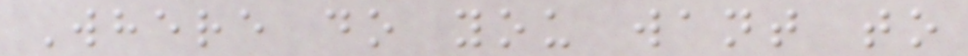Where do you want to
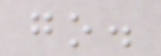go.
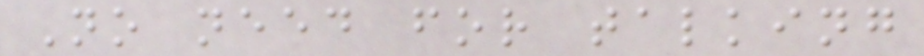No need for talking
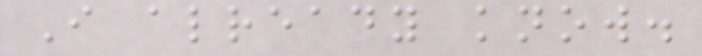I already know.
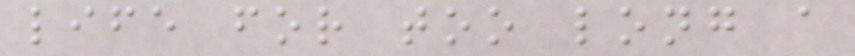life for too long a
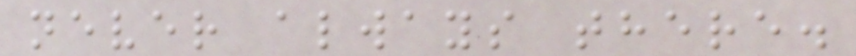never always there.
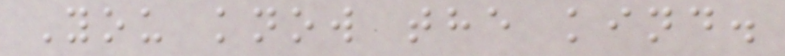You know the kind.
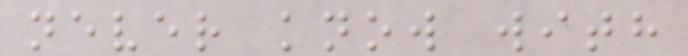never know with
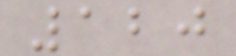120
